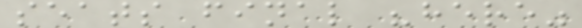seats final "here"
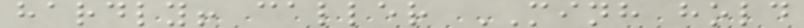hardly! caller MINH hold
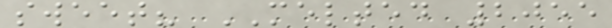sweet? MELTED 2055
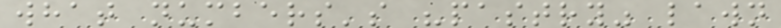what numbers's "pastry" lawn
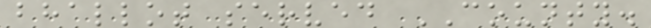bhallot served COUNTY.
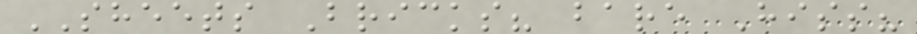SHEETS Bricks? bare Hiss?
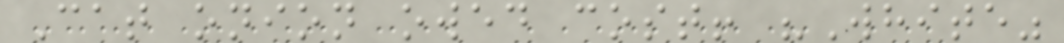Cat onion owed cost! "White"
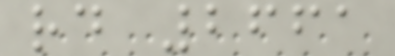rd 2661
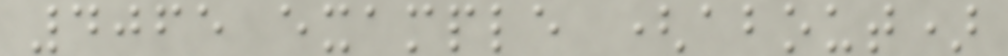4065 example (about)
